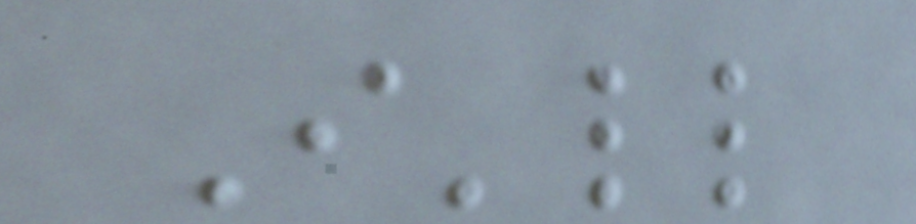I'll
